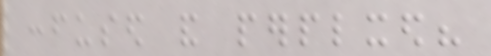confused and perplxed?
